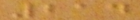214
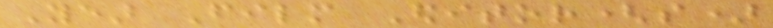Year Film Editor(s)
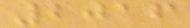2016
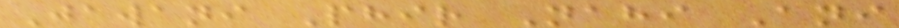Jawani Phir Nahi Ani
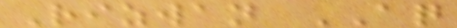Rizwan AQ
